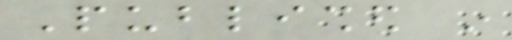Published in
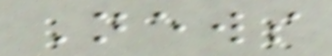News
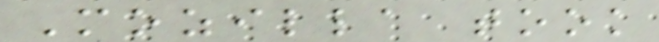Mozilla took
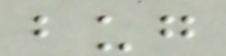bug
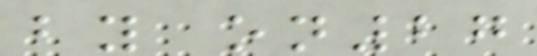by on27
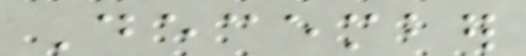December
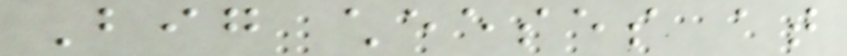Big cheeses at
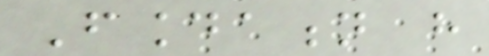Foundation have
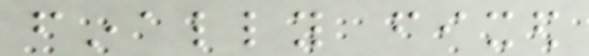finally fixed
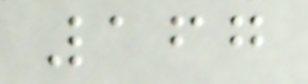167
